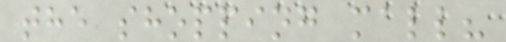the shopping mall?
